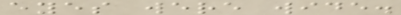eyes were wide.
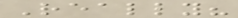Really?
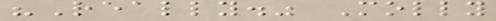"Really." Molly
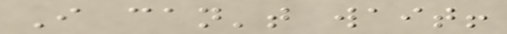I can't wait!
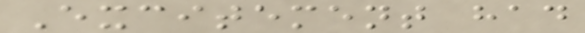Excitement had
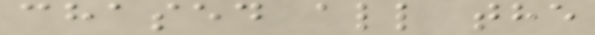chased all the
